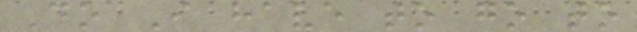Do I have to go to
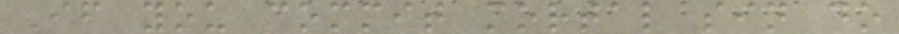If you commit mortal sin do
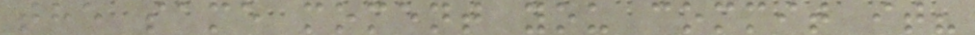the same moment you commit it?
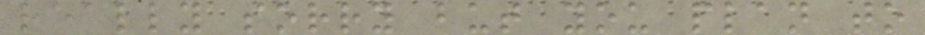really sorry but you plan to
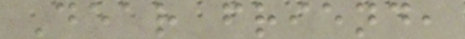Dear friend,
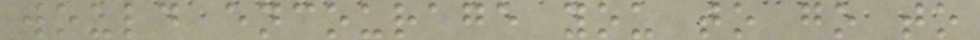would encourage you to go to
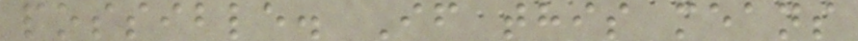possible. If this means
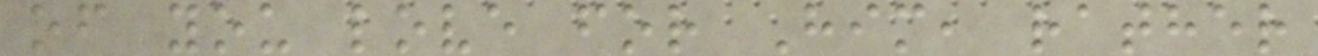of you love for Him, rather
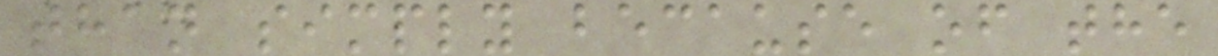than simply because of the
